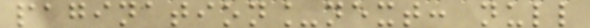pagination_next: null
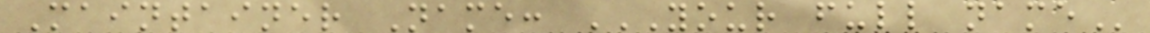Maintainer Name: YOUR FULL NAME
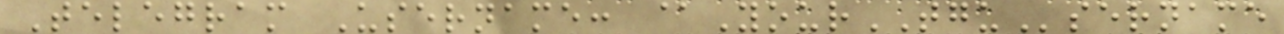Telegram Username: @YourTGUsername
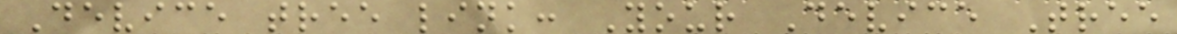Device tree link: Your Device Tree
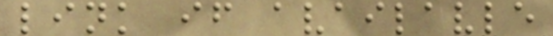link if availavle
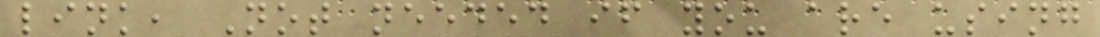link, Not needed if you are using
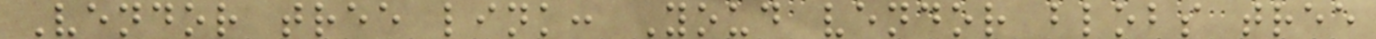Vendor tree link: Youd vendor blobs tree
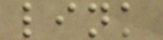link
